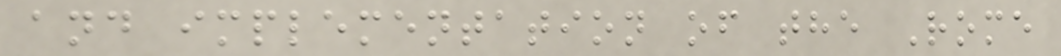and implementation of the Rome
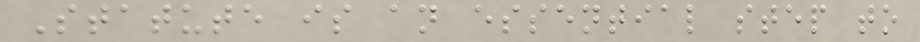Statute is an essential step to
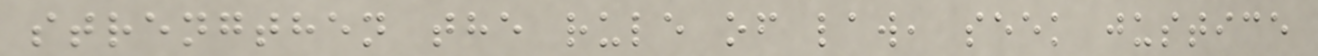strengthen the rule of law, seek justice
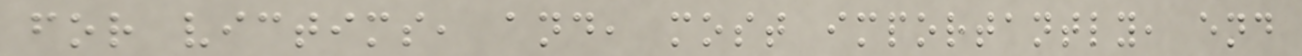for victims, and, most importantly, end
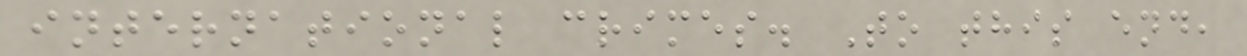international crimes. To this end,
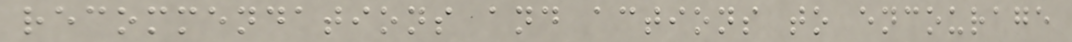recommendations and actions to encourage
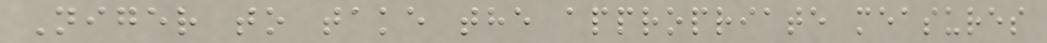Niger to take the appropriate measures
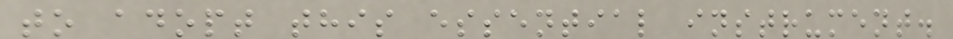to adopt this essential instrument.
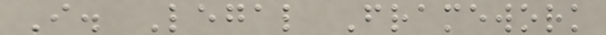I. Legal Framework
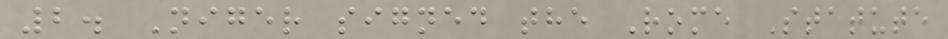2. Niger signed the Rome Statute
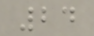24
